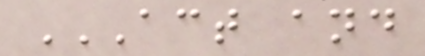ACT AND
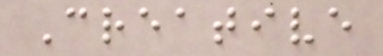Creative
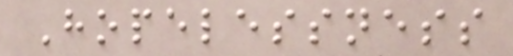Hopelessness
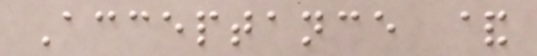Acceptance &
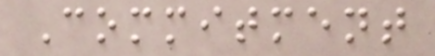Commitment
